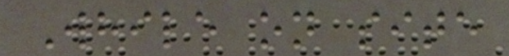While on site
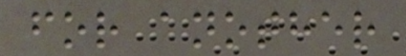for another
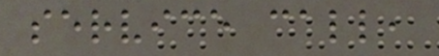service call,
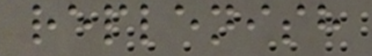replenish
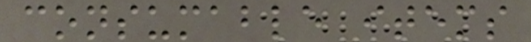consumable items
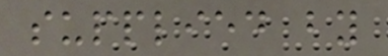supplied by
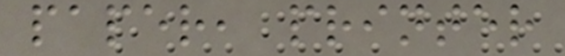paper, printer
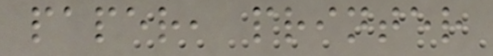paper, printer
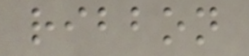ribbon
